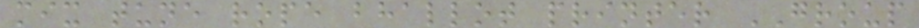mix tune rope bhallot printer GROUP
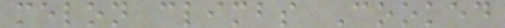melon climbs Cooked
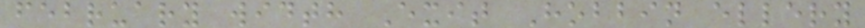february width Exit Hobbin ellery
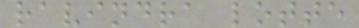ravindra lotte
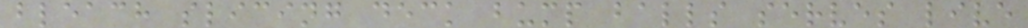bleach slicing deck bump balls serves live
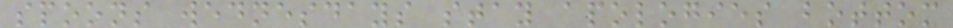spoons wednesdays stay apologies bottom
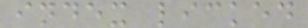index licked
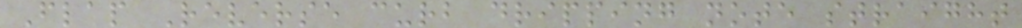Flap Reverse curb dripping note straight
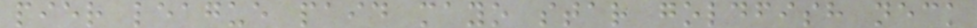pier league paid mayo star goldfish neck
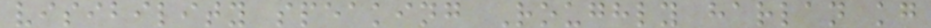visibility speaking Roughly harlan kg
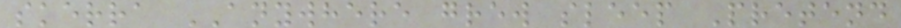skerra ANYWHERE grew sleep Pretend
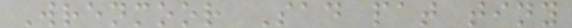Wrenmoor Sad pat tiny
